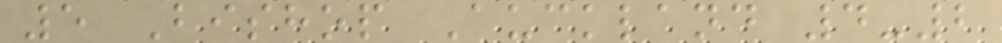5 Bishop Auckland 4-2
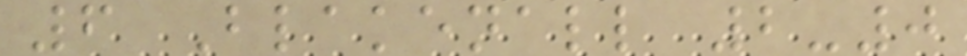6 Blakenall 2-0
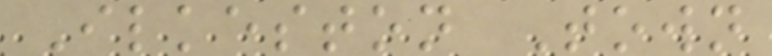Ilkeston Town
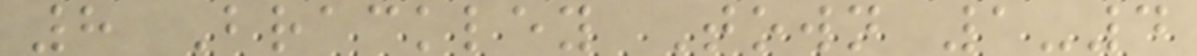8 Brackley Town 1-4
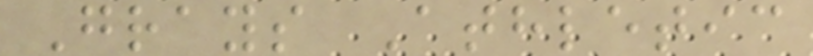Grays Athletic
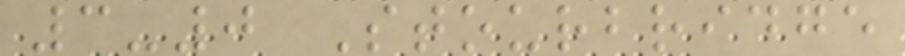3-0 Stourbridge
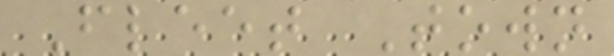Fleet Town
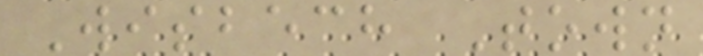Wisbech Town
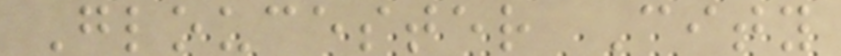Gloucester City
